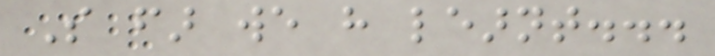So far we have learnt...
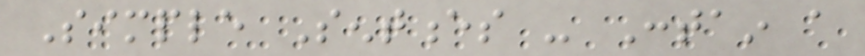Simple Sentences - Contain a
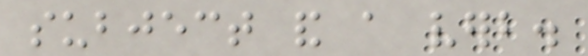subject and a verb.
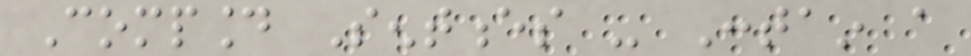Compound Sentences - Contain a
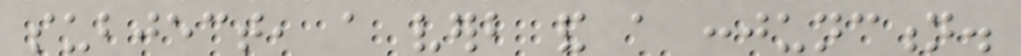subject, a verb and a conjunction.
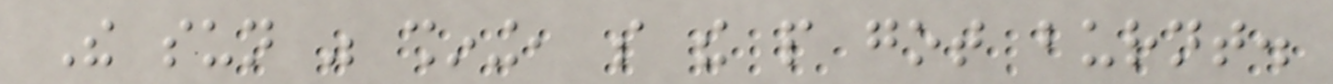The sun was shining, so the people got burnt.
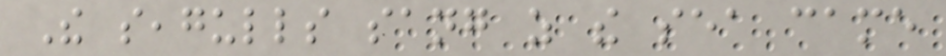The seagulls sang as the sea came
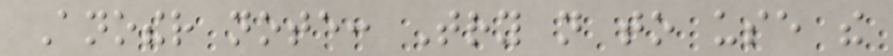Another note: Try not to use the
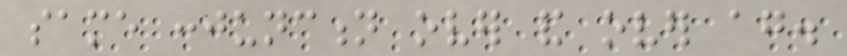same conjunction over and over again.
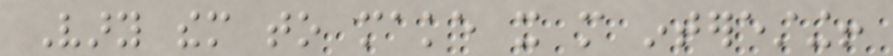Vary them to make it more interesting!
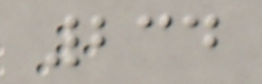234
